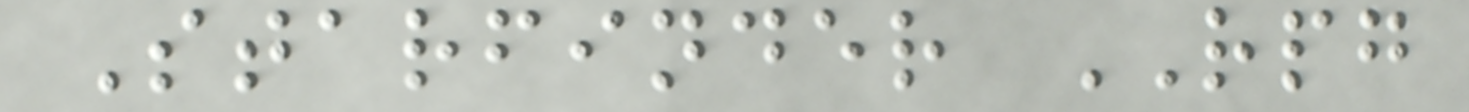Starfinder RPG
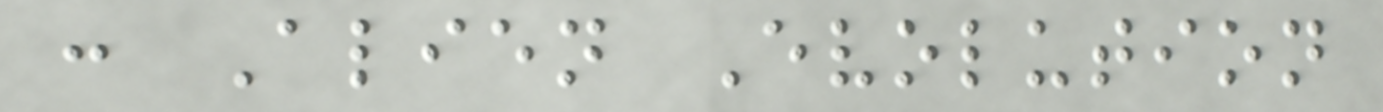: Alien Evolution
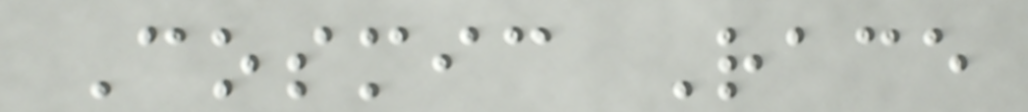Cosmic Race
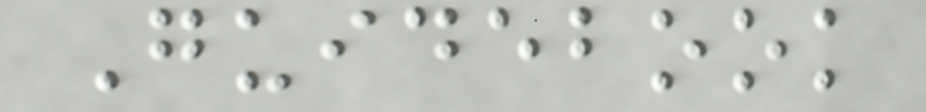Guidebook
